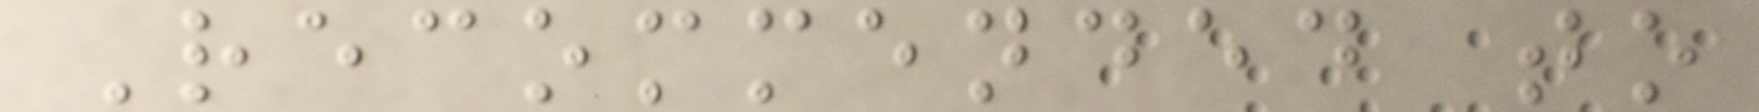Recommended to
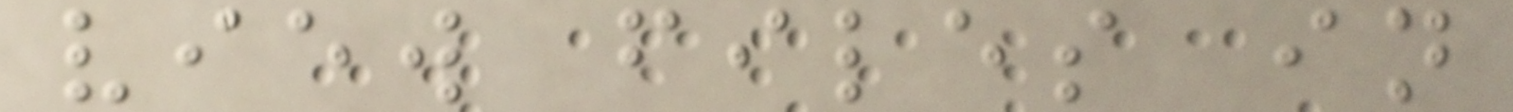view files in
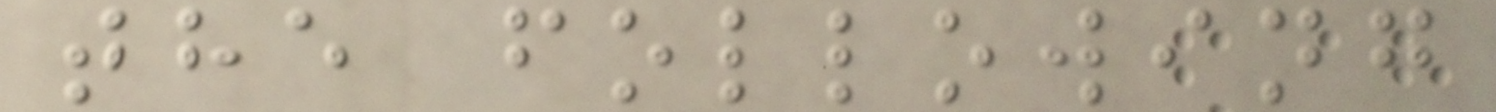the following
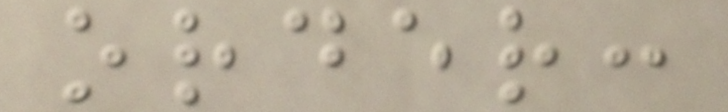order:
